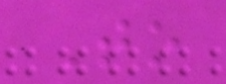To
